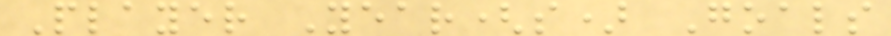Player Year(s) Goals
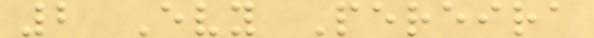2 Evy Pereira
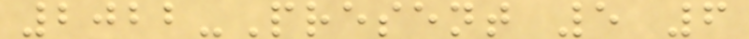2022-Present 5 6
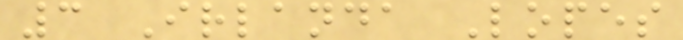3 Irlanda Lopes
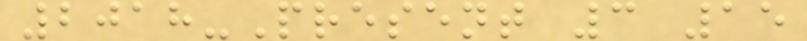2018-Present 3 15
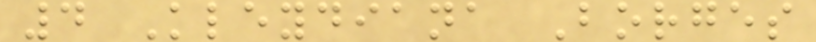4 Kleydiana Borges
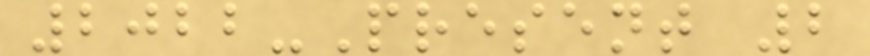2022-Present 2
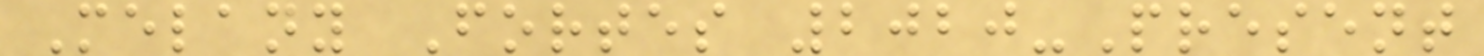Melany Fortes 2020-Present
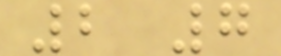2 7
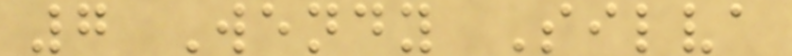7 Wendy Silva
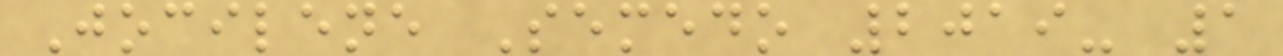Jocilene Semedo 2019- 1
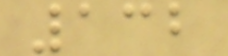132
